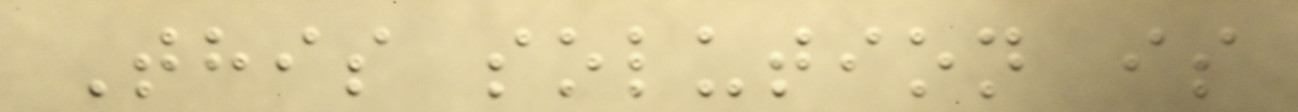This solution is
